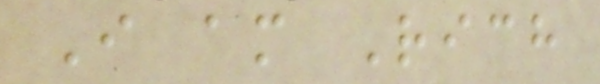I am Rich
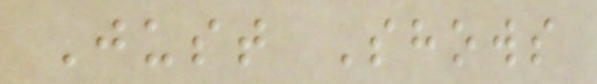Just Shows
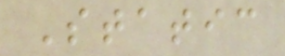Static
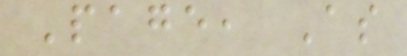Page, As
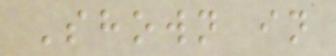Shown in
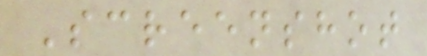Screenshot
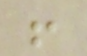!
